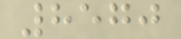8570
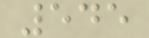545
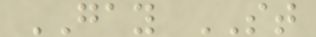GAY ST
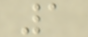1
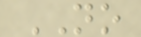NO
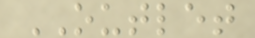OUTLET
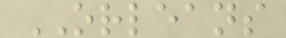ORLEANS
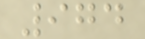974
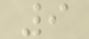9
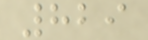829
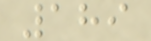189
